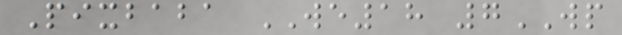Pixbaba WE18 7WP
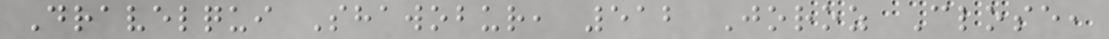Dravelqui Shawobur, 512 Joroz Close,
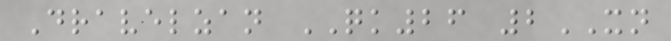Dravelzan QK26 2XN
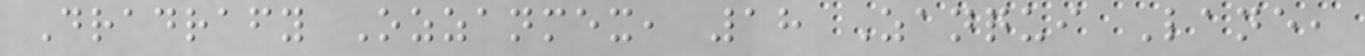Dradrafy Ozzanmex, 18 Zanqui Lane,
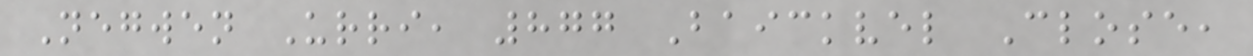Negwen Urri, 877 Baickvel Close,
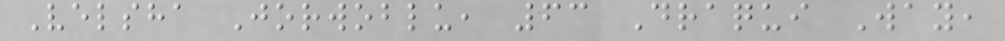Velsha Jorwoblu, 63 Draqui Way,
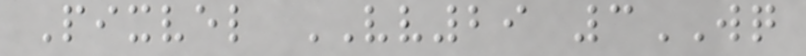Pixvel VV29 3WQ
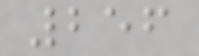256
